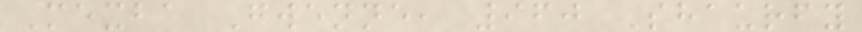Mexba Gwenne, 960 Shaurfy
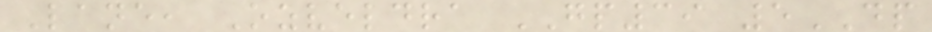Lane, Ozveldra GP39 5DP
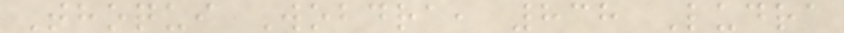Thoqui Wobdra, 838 Ludra
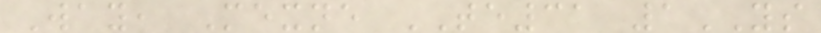Way, Mexne TE31 1YS
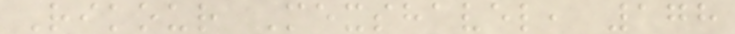Rikour Mexshavel, 178
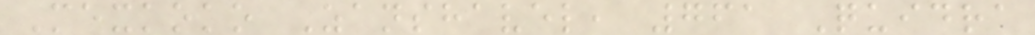Mexkoko Zanshavel, 761 Quidra
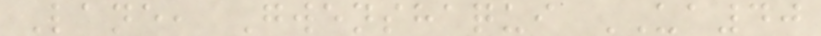Lane, Gwenshaqui UA40
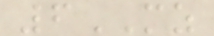6MZ
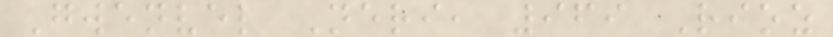Gwenvel Neri, 969 Rioz
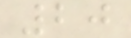20
